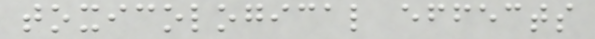toxicological effects
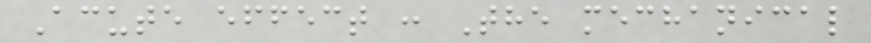Acute effect : The mechanical
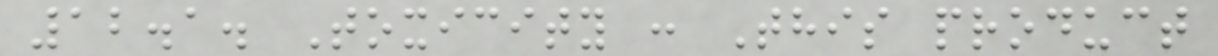12.1. Toxicity : This product
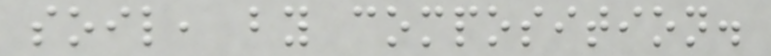soil, by composition.
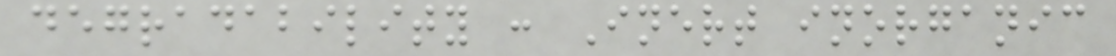degradability : Inert inorganic
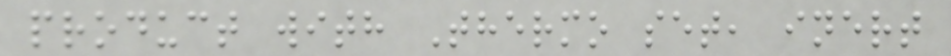product with Thermo set, inert
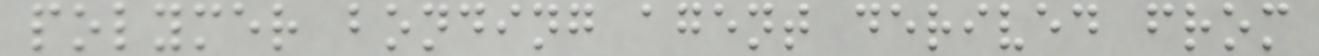polymer bonding agent derived from
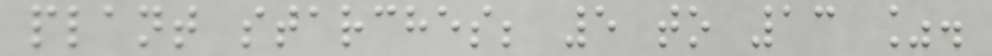plant starches; 5 to 13 %.
